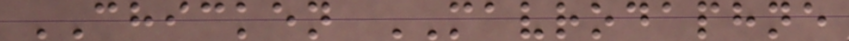CHICKEN MAVRODAPHNE
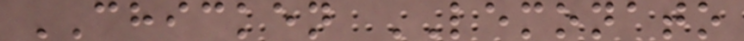CHICKEN LEMONATO
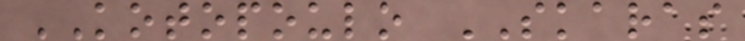KOTOPOULO SKARAS
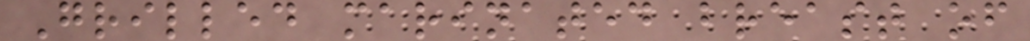Grilled marinated breast of
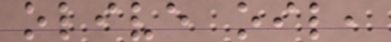olive oil,
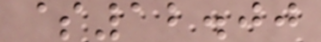$12.00
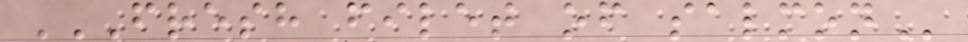FRESH FILET OF SALMON
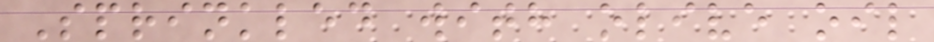Sprinkled with olive oil
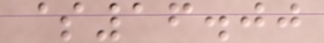$16.00
